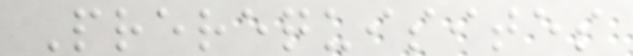Prerequisites
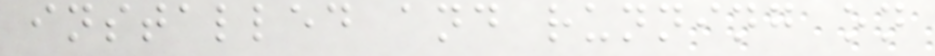installed and running on
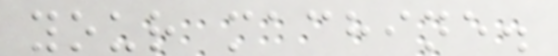your machine.
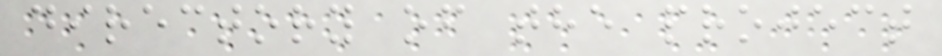directory of the project
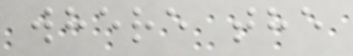where the
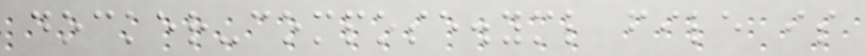docker-compose.yml file is
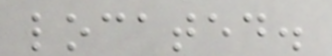located.
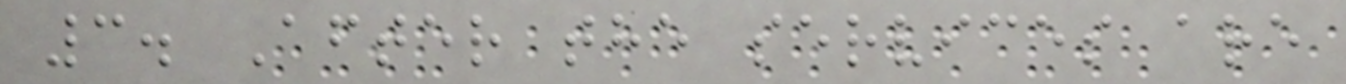3. After the services are
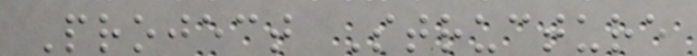Project Structure
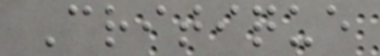Critique
